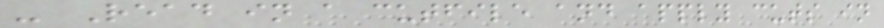- Read in a cutfile and apply cuts in
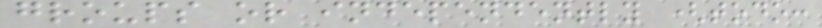groups or independently (todo:
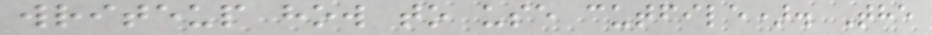writeup how to use cutfile). The
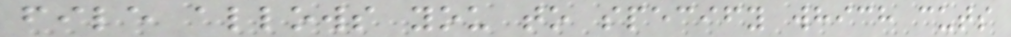file allows you to specify which cuts
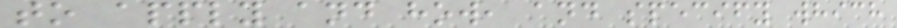to apply and how, and specify which
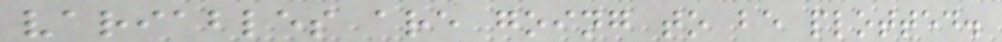variables are going to be plotted.
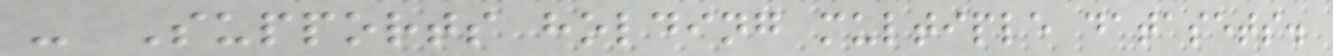- Supports holding multiple datasets.
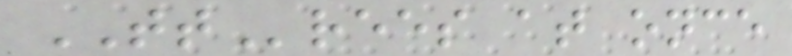TTrees at once
